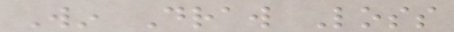Win Draw Loss
